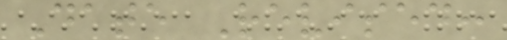Date Revised:
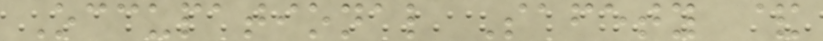Occupational Safety &
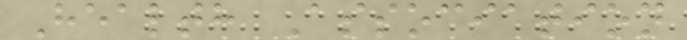Health Association
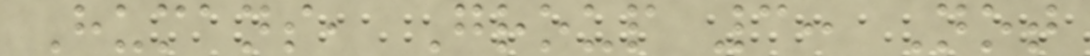Humans, Group 3: Not
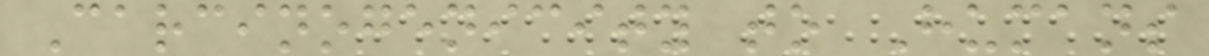Carcinogenicity to Humans
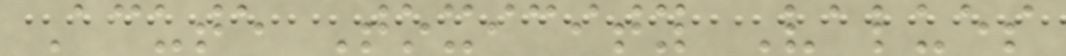Acute Toxicity Values
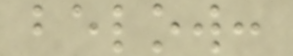below:
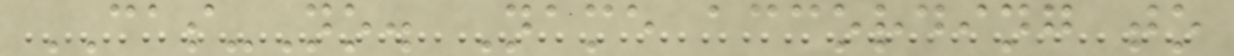CAS-No. Name according to
